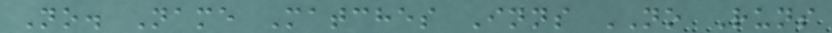No. Name Matches Inns NO Runs
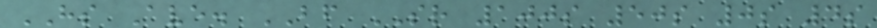HS Ave. BF SR 100s 50s 0s 4s
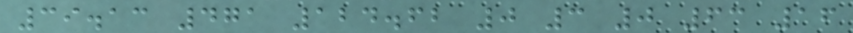39.13 471 124.62 0 3 0 63 16
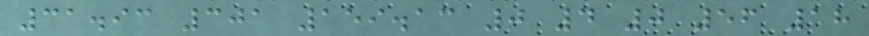31.93 301 159.13 0 4 0 56 18
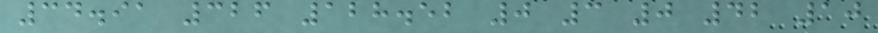34.91 326 128.52 0 3 0 42 10
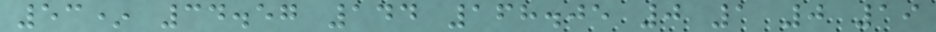53* 34.57 144 168.05 0 1 0 19
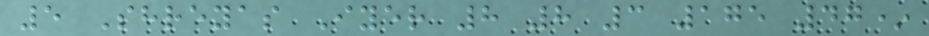5 Shreyas Iyer 8 8 3 175 47*
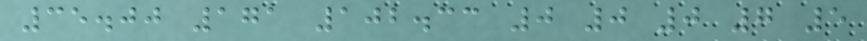35.00 171 102.33 0 0 0 7 5
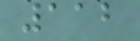112
